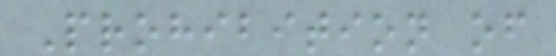Prohibition of
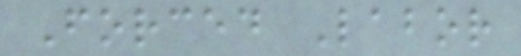Forced Labor
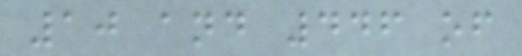10 and 446 of
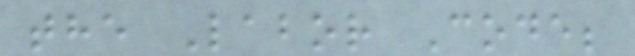the Labor Code;
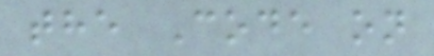the Code on
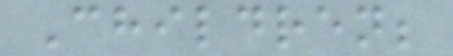Children;
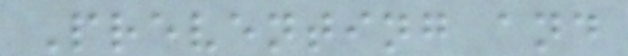Preventing and
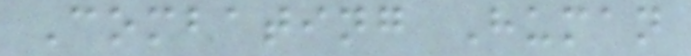Combating Human
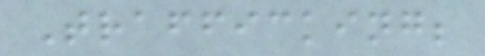Trafficking;
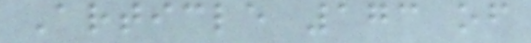Article 173 of
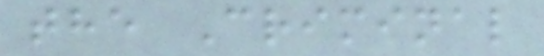the Criminal
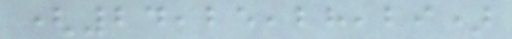(24,25,28,29)
